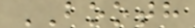BOOTH
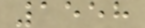1558
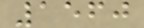1560
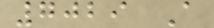7029 A
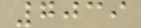7039
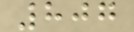807
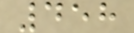458
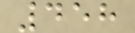458
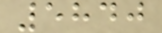5840
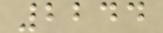2244
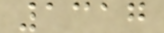1317
